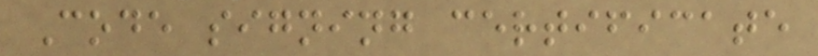Code signing certificate
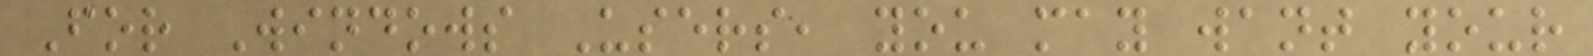For Windows Users, you may want your
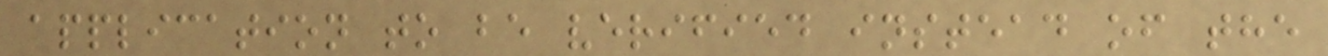application to be verified instead of the
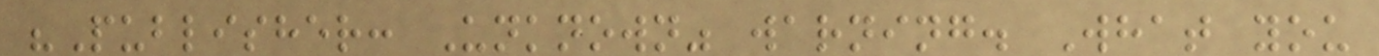"Publisher: Unknown" warning. What you
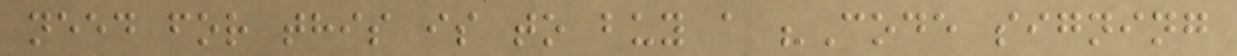need for this is to buy a "Code signing
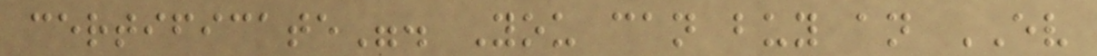certificate". You can buy an EV
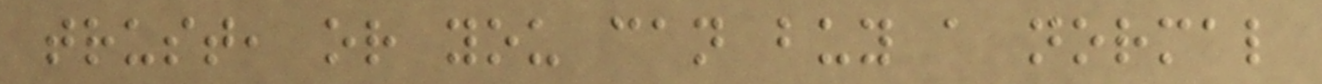trust, or you can buy a normal
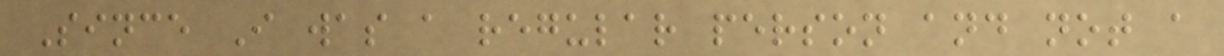Since I was a regular person and not a
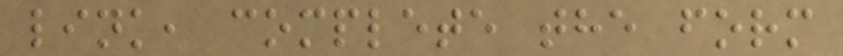link, complete the form
